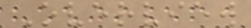Overview
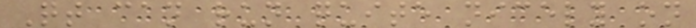Qt can run quite nicely on
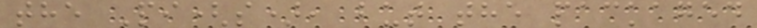the Pi(s), but the packaged
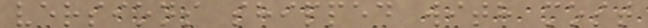versions shipped with most
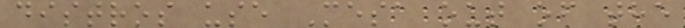distros use Mesa out of the
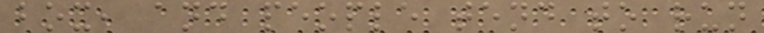box, and people tend to run
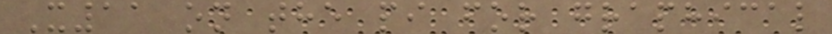X11 on the pi for graphical
